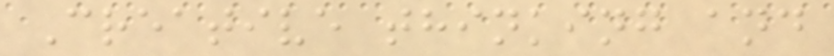Creative thinking and
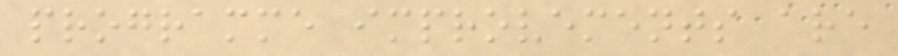programme improvements are
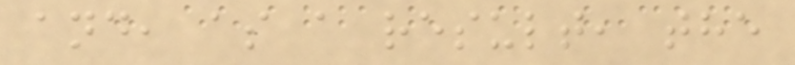and, as a result, the
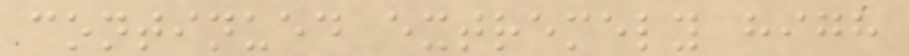continued extremely high
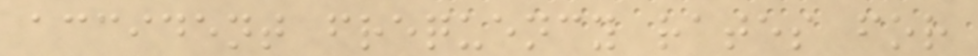accident frequency rates for
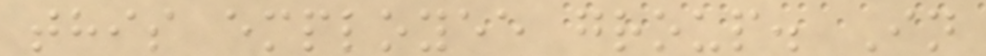this employee group. In
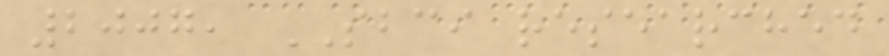2007, SBCI researched
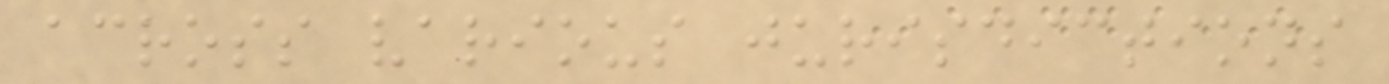across various jurisdictions
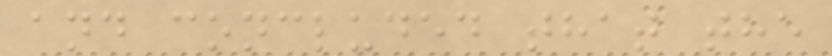and concluded that the
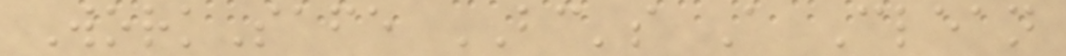WorkSafe BC's A Clean
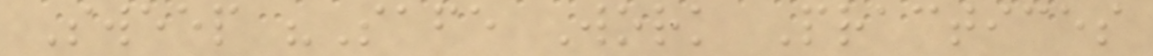Sweep "Safe Work Practices
